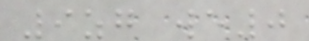9zg we0
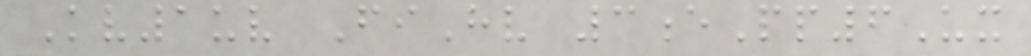Kv1uv FiHv 3ePp6Ux
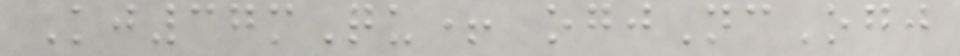Kj37mQu+ ogjNcOgj
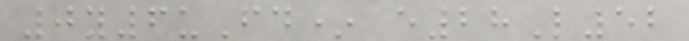0y6uFd* e28L52
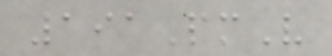191PmV
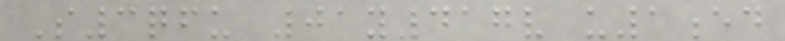S3qfu 01y417v u1ed
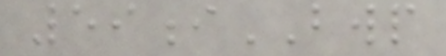59iBWP
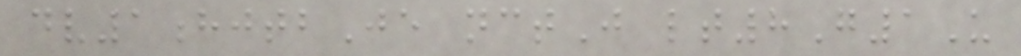dv1hjtbJe nctJ lt8G1U
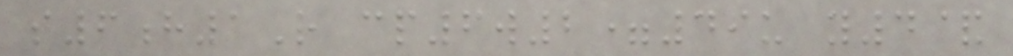s6h1R cp6w2=49u y4&
